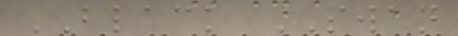BLACK SWAN
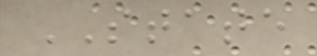STATE
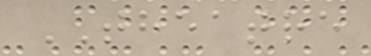THEATRE
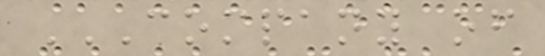COMPANY OF
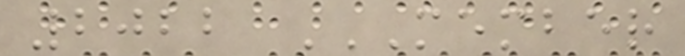2022 MEMBER
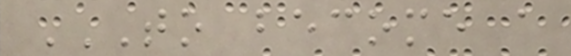TO BECOME A
